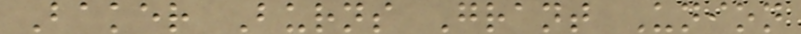Baker Burns Grant Union
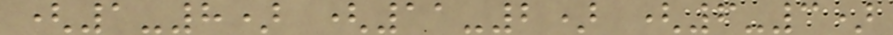(1-8) (11-2) (6-3)
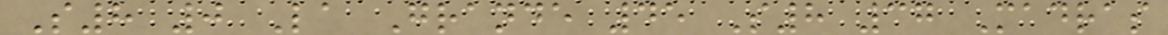S8 0 La Grande 45 S8 37 Madras
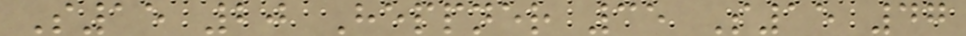S15 20 Heppner 35 S15 47
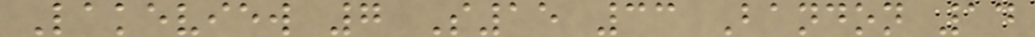Lakeview 7 S15 33 Bandon 14
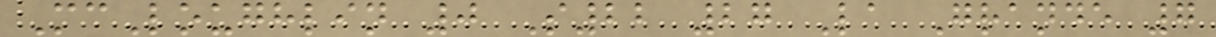McLoughlin 0 S22 27 La Grande 7
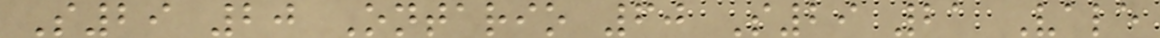S29 20 Ontario 60 S29 21 Vale
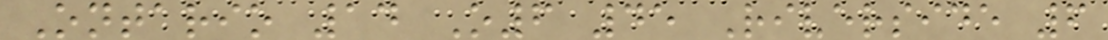Ontario 14 O6 45 Riverside 6
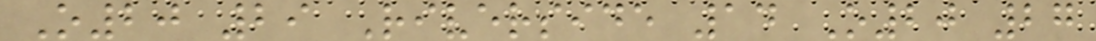O20 29 Riverside 14 O20 27
